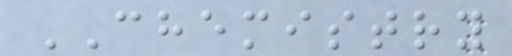CHEMISTRY
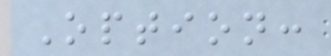Option:
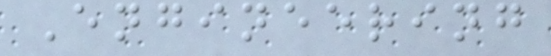Engineering
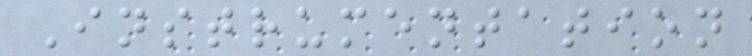Instrumentation
